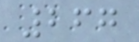267
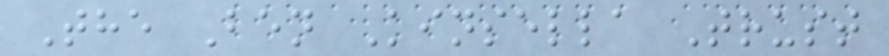The Ben Kinsella Trust
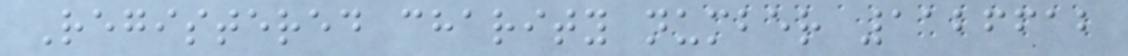Registered charity number 1126612
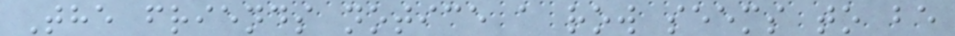The friends notice a row seems to be
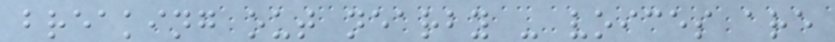breaking out nearby - voices are
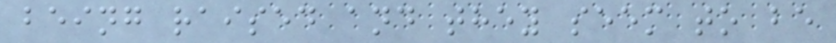being raised and they seem to be
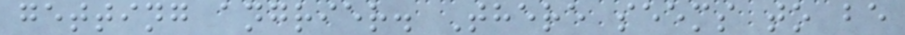getting angrier. There seems to be
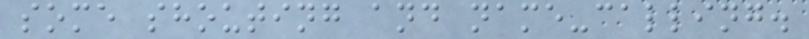some shouting and name-calling.
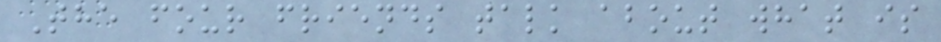The four friends talk about what is
